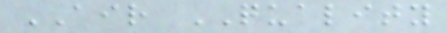AIR QUALITY
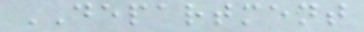DEPARTMENT
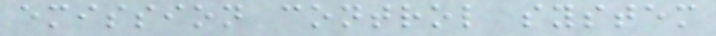emission control system
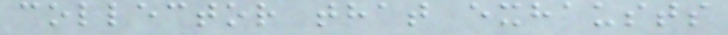collector that exhausts
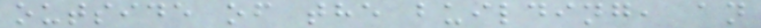outside of the building, an
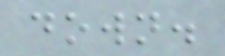down.
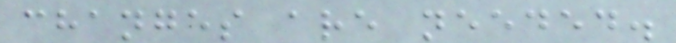changes are needed.
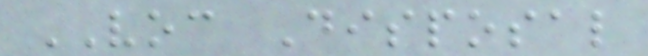VOC Disposal
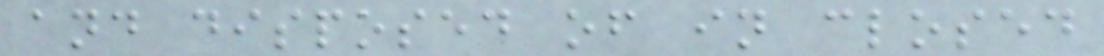and disposed of in closed
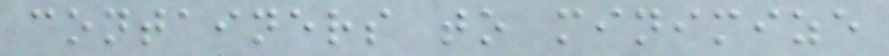containers to minimize
